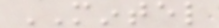MINTEL
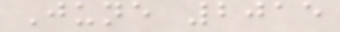June 2015
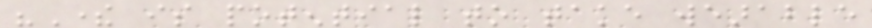"There is potential to take wearable
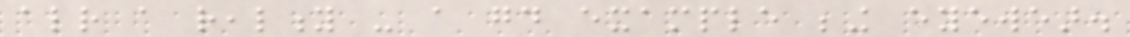already a reality - a good example being eyewear.
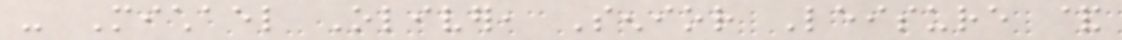- Michael Oliver, Senior Leisure &
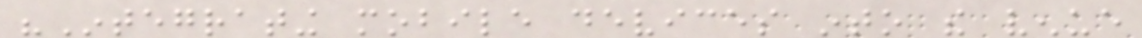"Integrating mobile devices into the venue
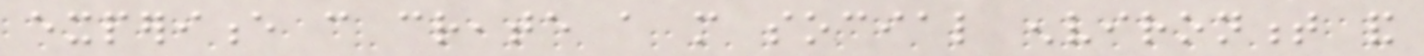experience can create a more social environment and
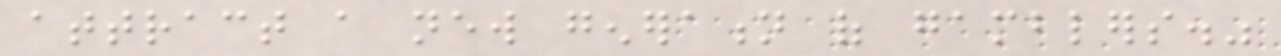attract a new generation of gamblers."
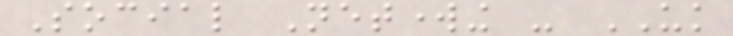Social Networking - UK
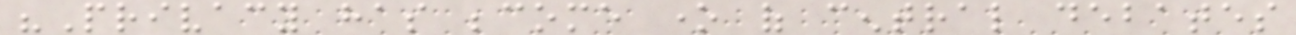"Privacy has become one of central debates
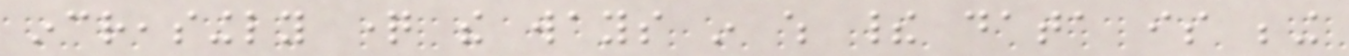increasingly question the ways in which their data is being
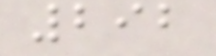292
